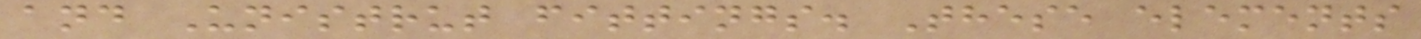and Unistrut fittings. These elements
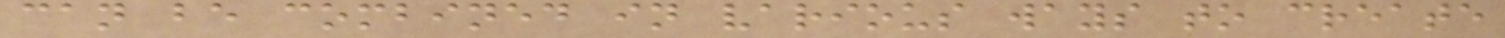can be combined in various ways to create
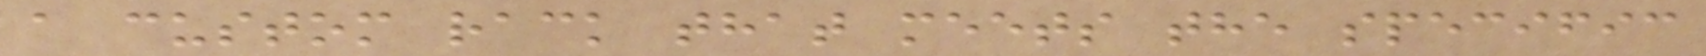a custom rack that meets the specific
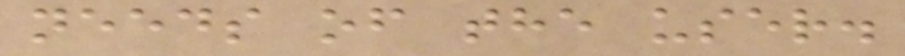needs of the user.
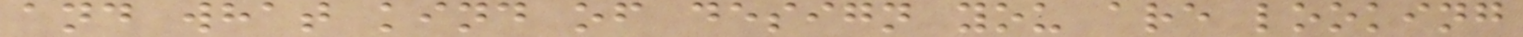and what kind of design you are looking
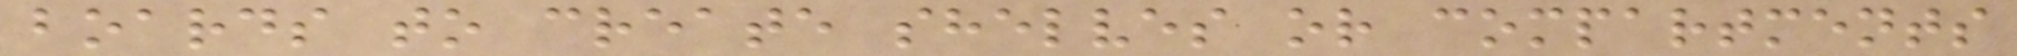boards to create shelves or compartments
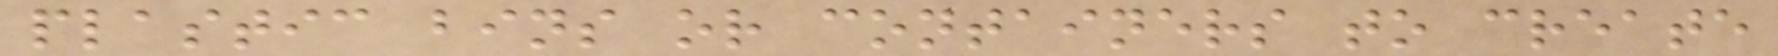plastic bins or containers to create
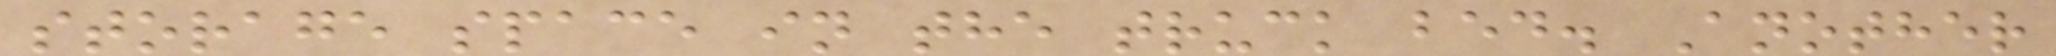storage space in the truck bed. Another
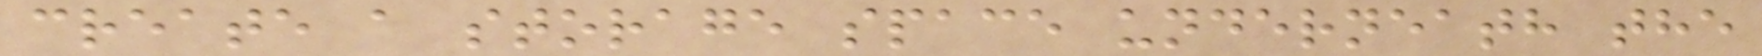create a storage space underneath the
